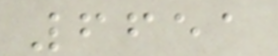6651
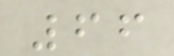66
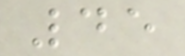45
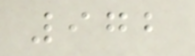972
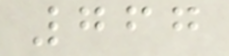767
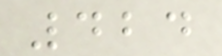424
